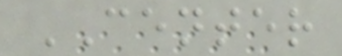CENTER
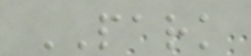PARK
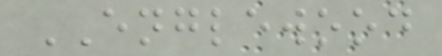ENGLEWOOD
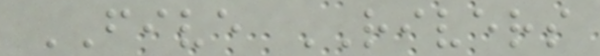FIVE RIVERS
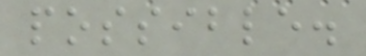possible.
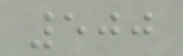500
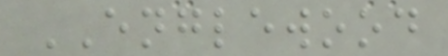ENGLEWOOD
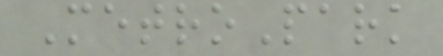MetroPark
